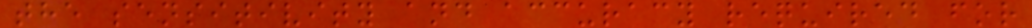the sensitivity and accuracy required for
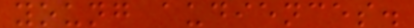young audiences.
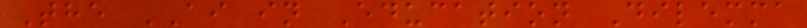The AI in Education Dilemma
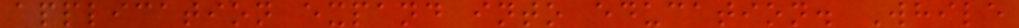application expand into education. While
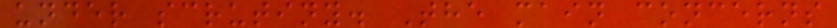under scrutiny. The main concerns
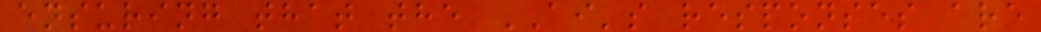ensuring that the AI's responses are
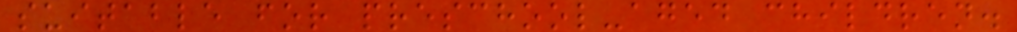suitable for preschool-aged children.
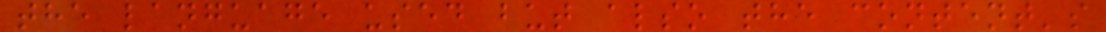the language used but also the content's
